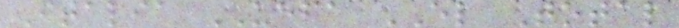Italia UEFA EL Total
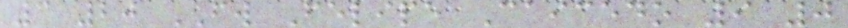3 20 FW Felipe Caicedo 9 0
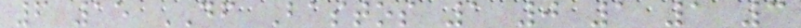6 15 DF Bastos 1 0 1 1 3
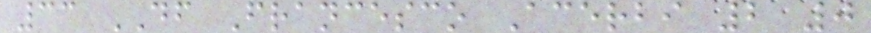33 DF Francesco Acerbi 2 0
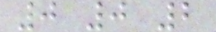0 0 2
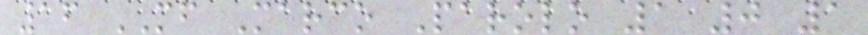16 MF Marco Parolo 1 0 1
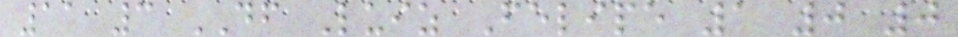11 3 DF Luiz Felipe 1 0 0
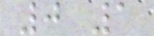0 1
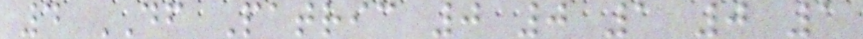4 DF Patric 0 0 1 0 1
